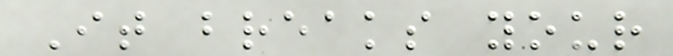It breaks your
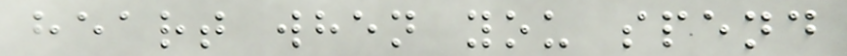heart when you spend
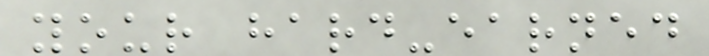your hard-earned
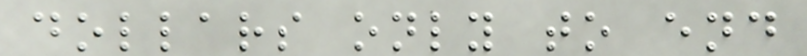dollars only to end
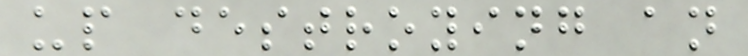up destroying an
